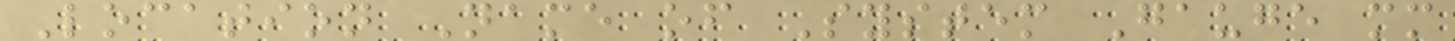Location Name of System Gauge mm
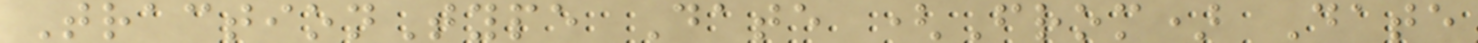TractionType Date (From) Date
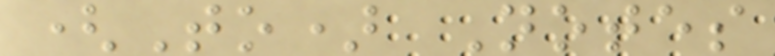(To) Notes
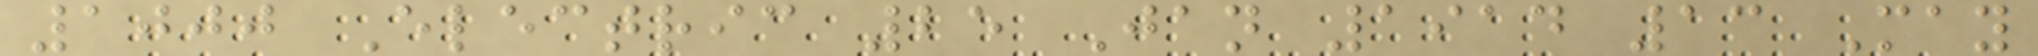1000 Electric 25 Jan 1914 13 May
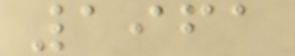1961
